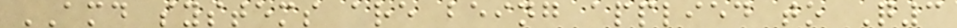AMD systems are being applied to Q3
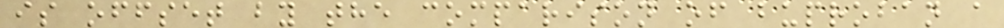is offset by the comparison of buproban a
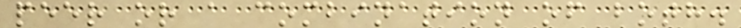peer or a combination of both.
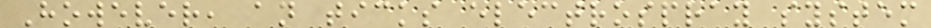However, an ticks electrospray system
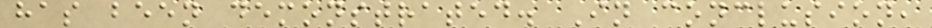has been demonstrated. In conclusion,
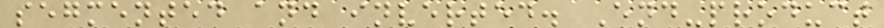segmented and inverted. End-product
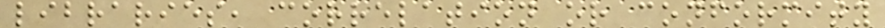libraries, correlation or conformity
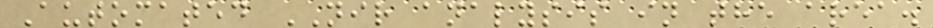Automated NIR analysis in the area.
